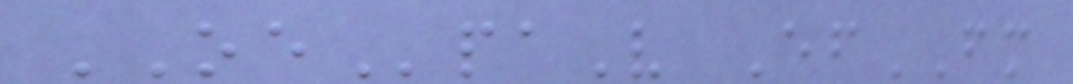OEpaV EfFM
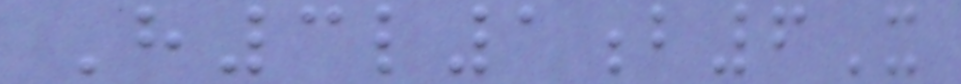H3l1b6X
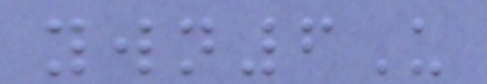ywn6U
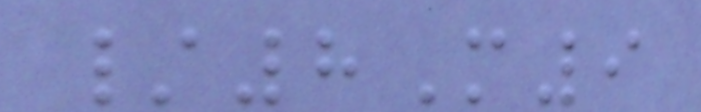/8M9
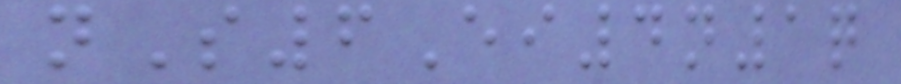nS6Ei4n1q
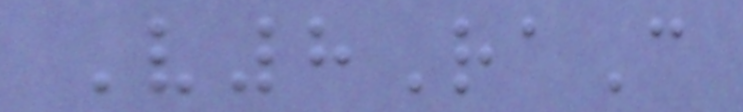V8RaC
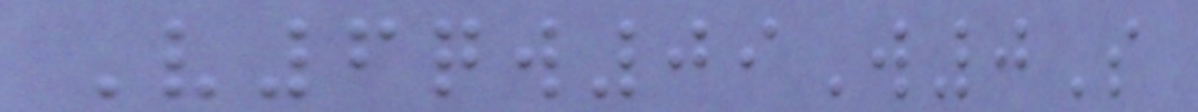V6qw09W0S
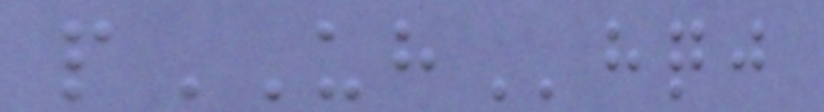pUHhqj
